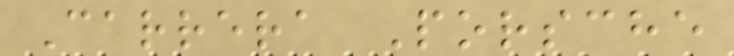Carrera Porsche
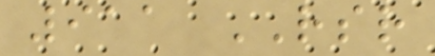911 RSR
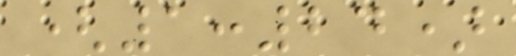(1:24)
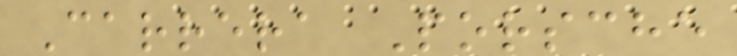Carrera Porsche
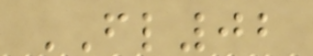FL02
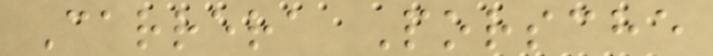Carrera Porsche
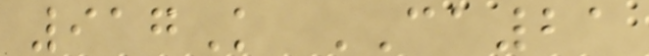917K CA21
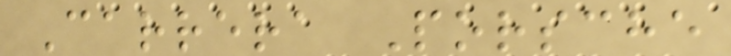Carrera Porsche
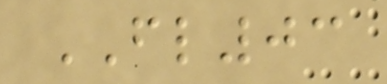FL03
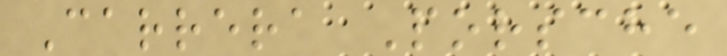Carrera Porsche
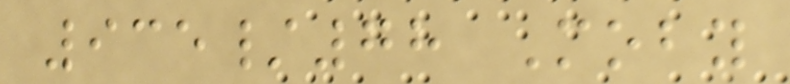935/78 Moby
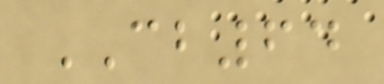CB64
